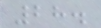28.
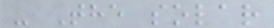- The solar
